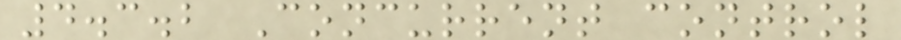4.3.2 Concurrent control
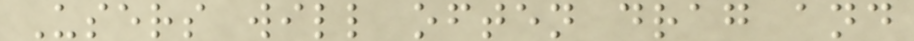Users will often drag and
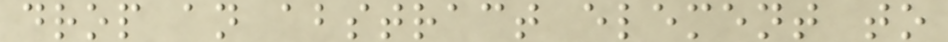drop an abstract element to
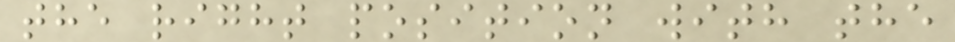the right position with the
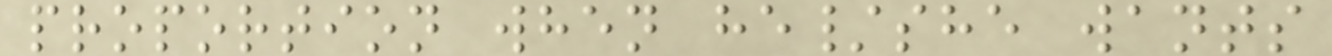proportion when he/she wants
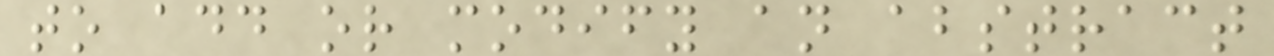to add or modify an abstract
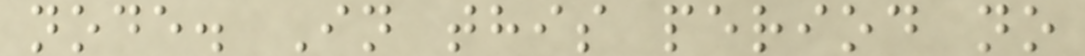node. In this period no
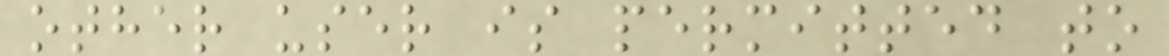other user is permitted to
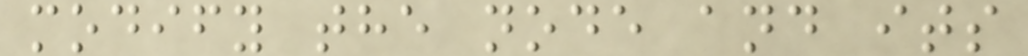modify the node and its
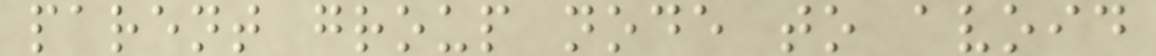parent group node to avoid
